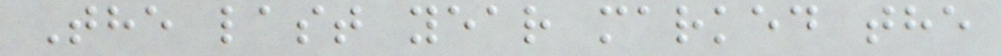The last year marked the
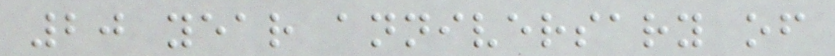20 year anniversary of
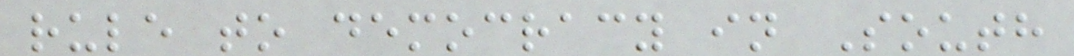rule to democracy in South
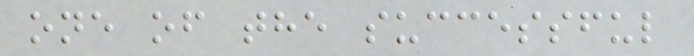one of the successful
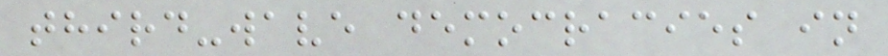third-wave democracies in
